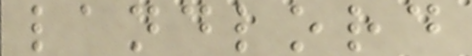landlord
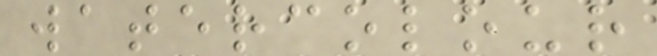watercolour
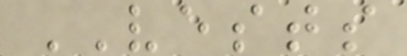VESTS
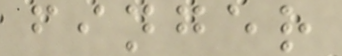finger
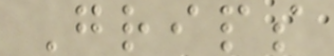Grips
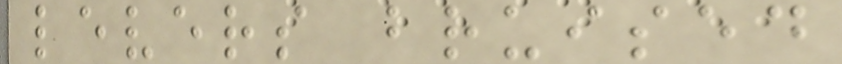levers bruised
